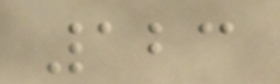123
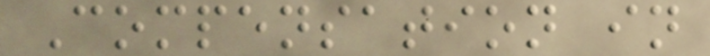Compensation in
